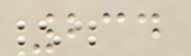234
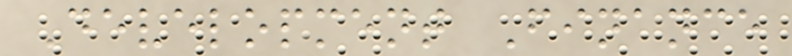Development Finance
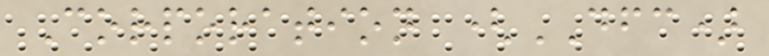Corporation (DFC)
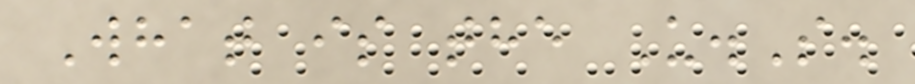What is the U.S.
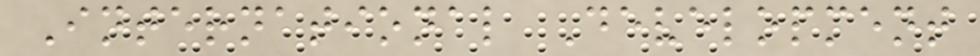International Development
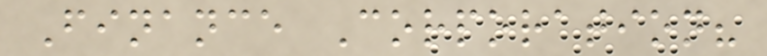Finance Corporation?
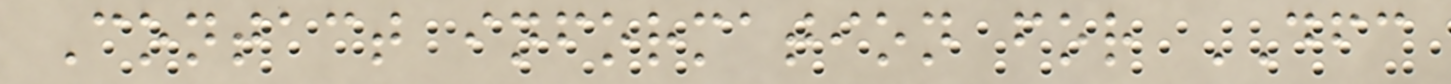Contact information for DFC
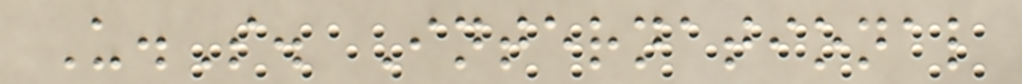U.S. International
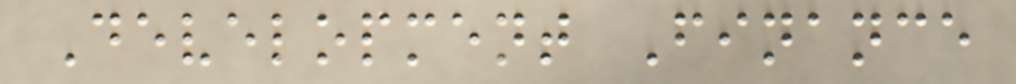Development Finance
